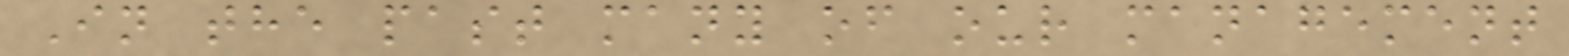In the past many of our management
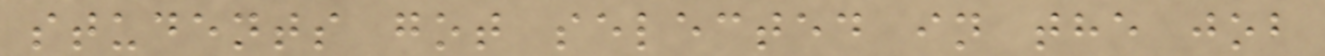students got selected in the job
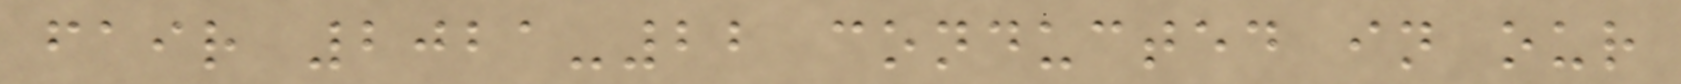fair 2021-22 conducted in our
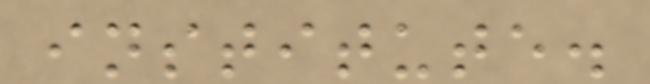institute.
